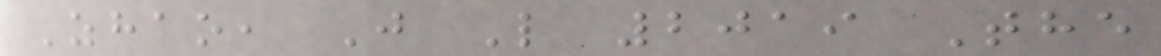Zhao, J L 2019 The
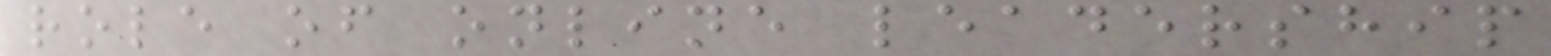role of online leadership
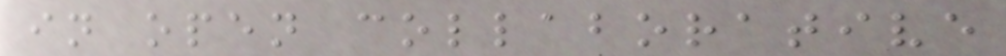in open collaborative
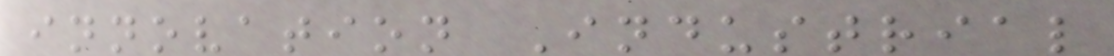innovation Industrial
